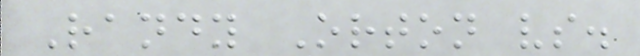Randy Orton vs.
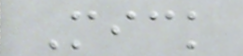Mick
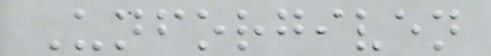Unforgiven
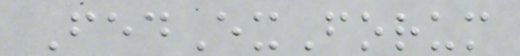FedExForum
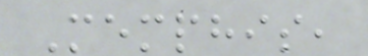Memphis,
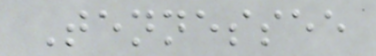Tennessee
